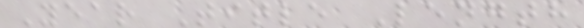Year Title Length
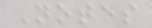Notes
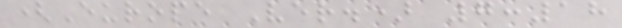(Europe Ver.) 7:18
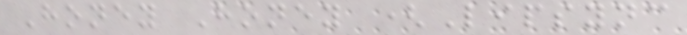Honey Honey (Lipsync
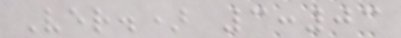Ver.) 3:03
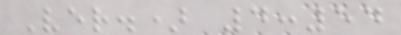Ver.) 4:54
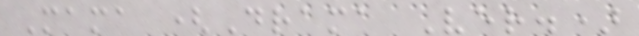Mama (Drama Ver.)
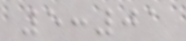5:01
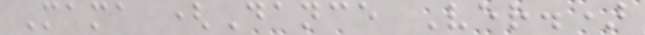Mama (Dance Ver.)
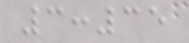3:35
